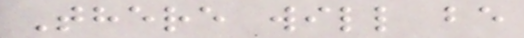There will be
